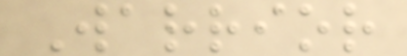Warrior
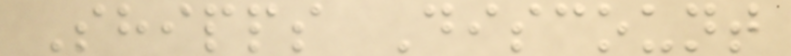Shipps Discount
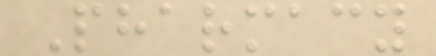Pharmacy
